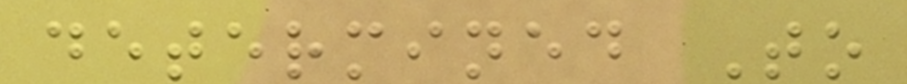determined To
